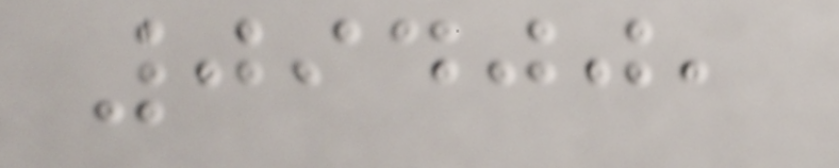09400,
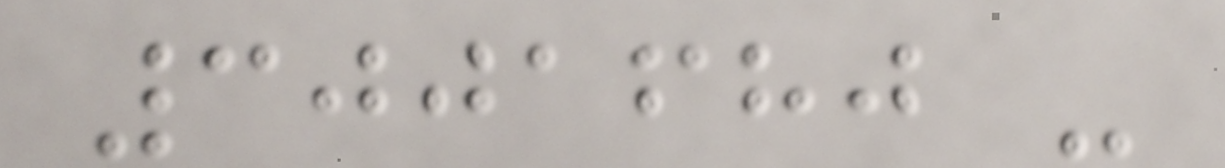3001680 -
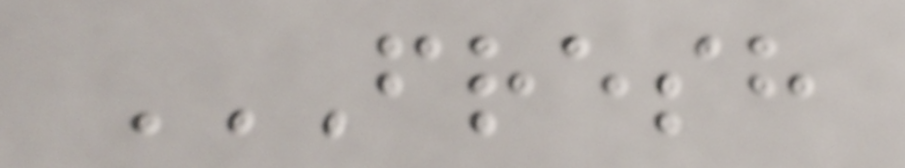FRESH
